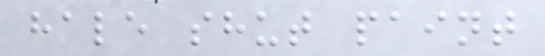hale shut paint
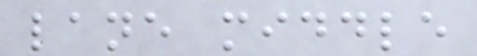lane middle
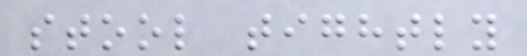stool tightly
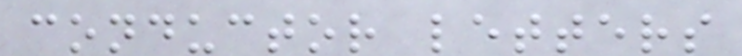conductor letters
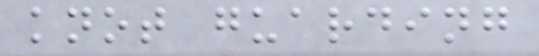knot guarding
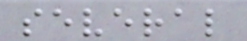several
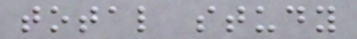total study
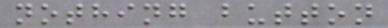nothing button
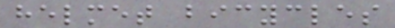helmet bicycles
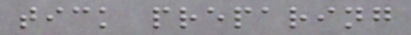tick preparing
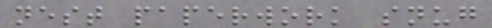nest paperwork snug
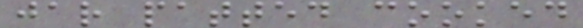jar patted cooked
